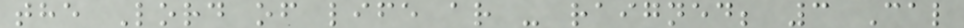the Lord of life ar - raigned; 3 Cal
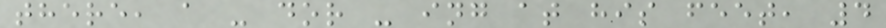there, a - dor - ing at his feet, 4
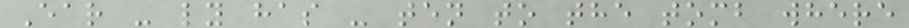Ear - ly has - ten to the tomb where
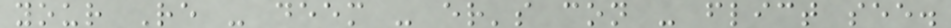your Re - deem - er's con - flict see.
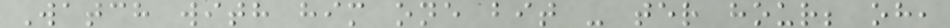Watch with him one bit - ter hour; oh,
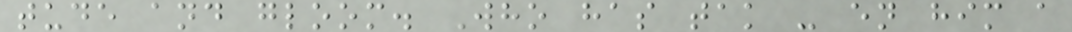tude and gloom. Who has tak - en him a
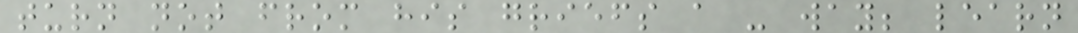turn not from his griefs a - way; learn
